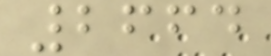2664
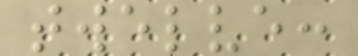twelve:
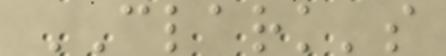CLARK's
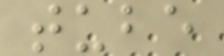tube
